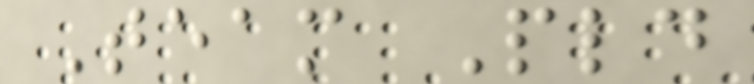Team Pld
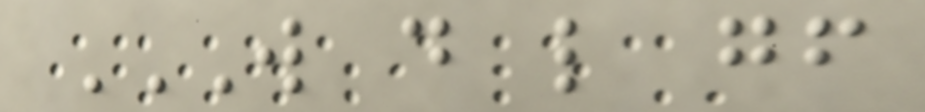W D L GF
